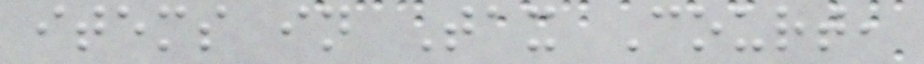items in Tax Court,
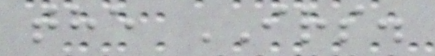the IRS.
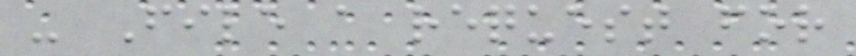- File a request for
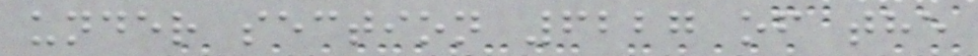under section 6227 of the
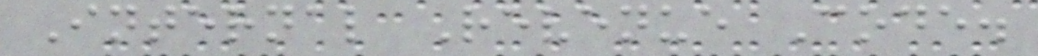Internal Revenue Code.
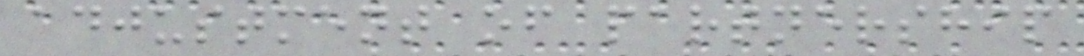adjustment of partnership
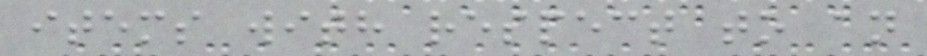items with respect to an
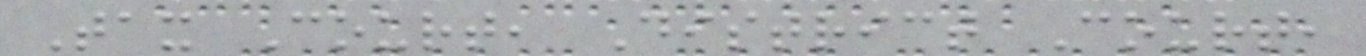Tax Court, District Court,
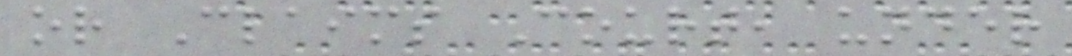or Claims Court, under
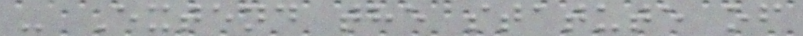- Extend the statute of
